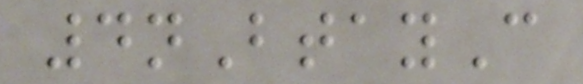4nBtayC
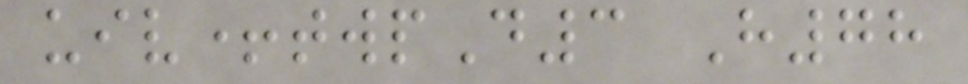uiv+twpD3 H78
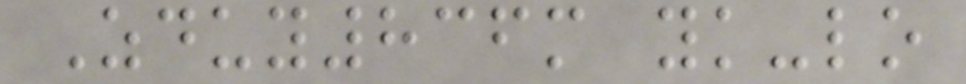Zduy836m yk-lo
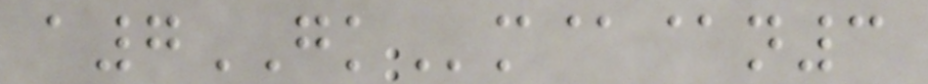a7GKm@@n3
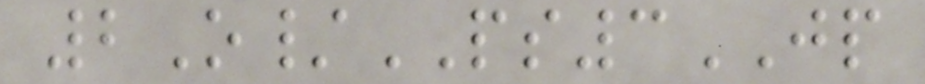2O/PS3JP
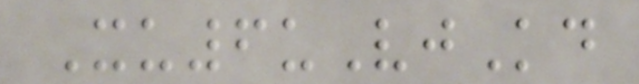Xu6uVjKd
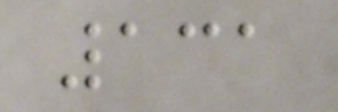131
